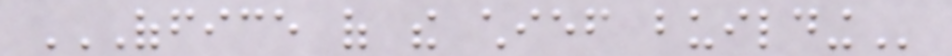OFFICE OF THE CHIEF BUILDING
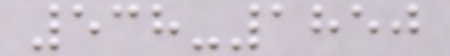538-1850
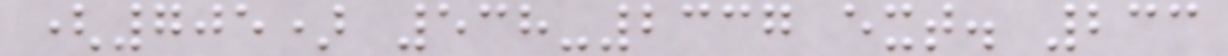(705) 538-2337 ext. 233
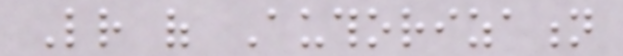Letter of Authorization
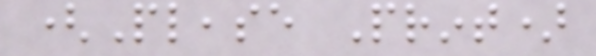(Please Print)
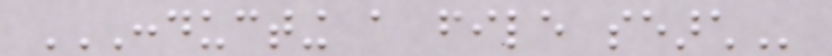CONDUCTING A FILE SEARCH
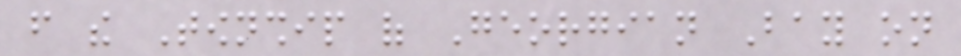from the Township of Georgian Bay on
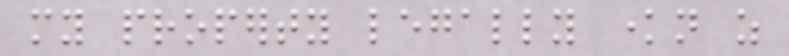my property legally known as
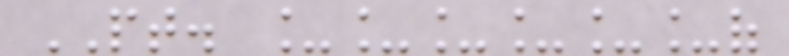PT. ______of
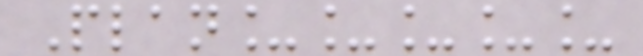Plan_____
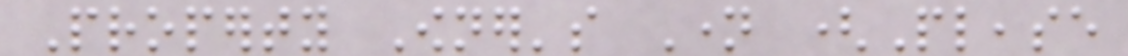Property Owner's Name (Please
